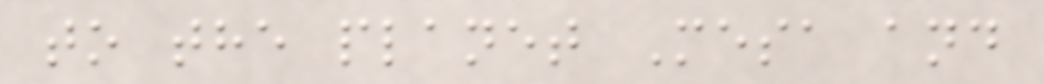to the planet Mesa and
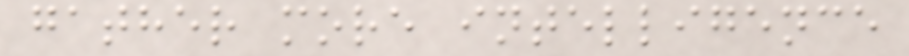gather more intelligence
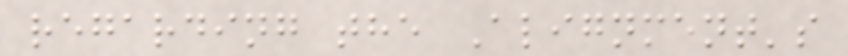regarding the Alignment's
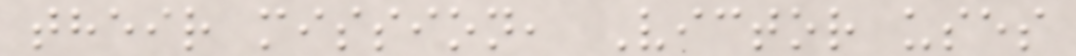their mission, Victor uses
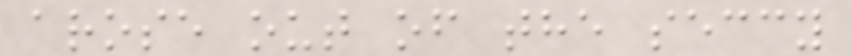arose out of the seccy
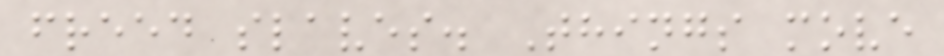freed slaves. Things move
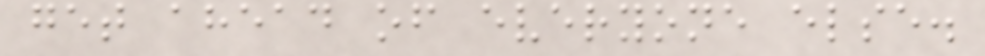get ahead of everyone else.
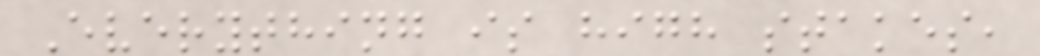Everything is high stakes,
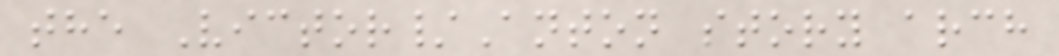the Victor/Anton story arch
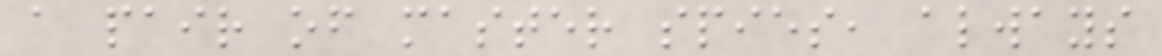a pair of master spies, always
